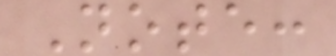Note:
